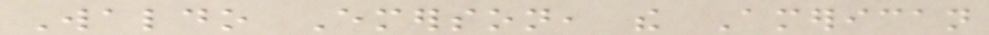Waldo Emerson, the American
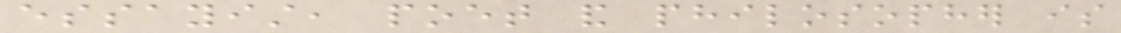essayist, poet and philosopher is
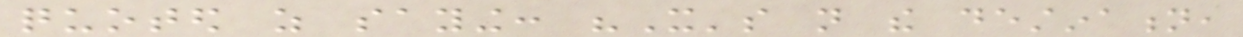quoted as saying: "It's not the destination,
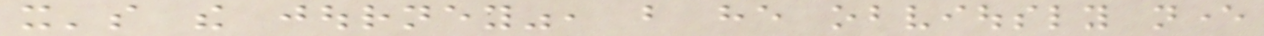it's the journey", but he obviously never
